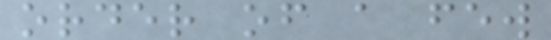order of a few
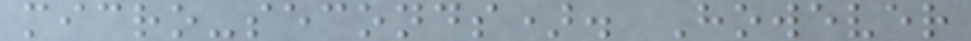micro-seconds). However
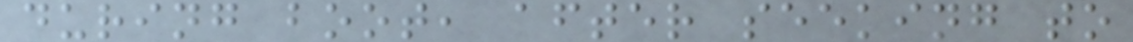during boot, after seeking to
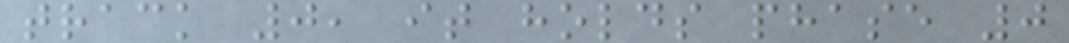track 0, it holds phase 0
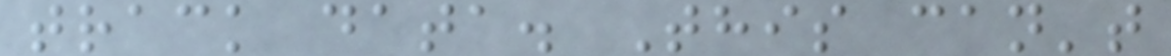track data. This can't
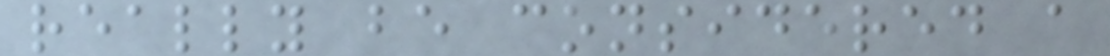really be considered a
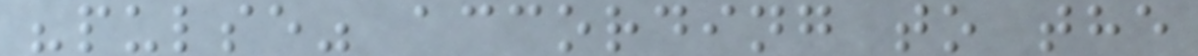"pulse" according to the
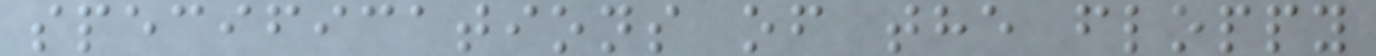specifications of the floppy
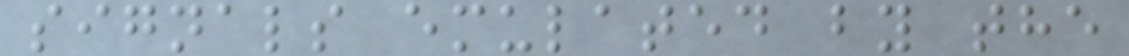signals emulated by the
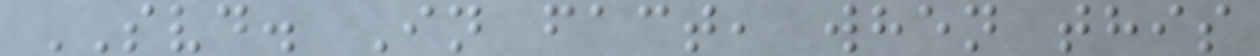SVD. In fact, when this
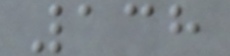138
